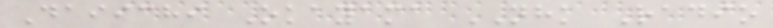Daiichi Okayama NHK Radio
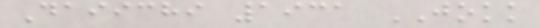Daiichi 1931 JOKK
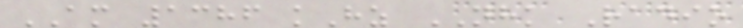AM 1386 kHz NHK Radio
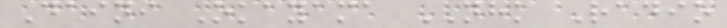Daini Okayama NHK Radio
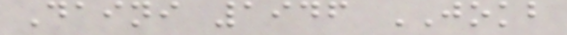Daini 1946 JOKB
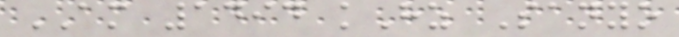AM 1494 kHz Sanyo
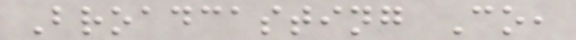Broadcasting Co,
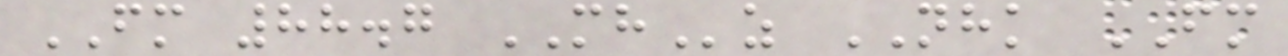FM 88.7 MHz NHK FM
